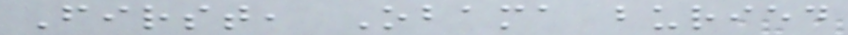First, Obama buried
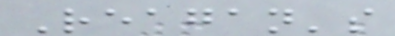Reagan's
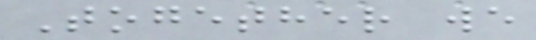Together we
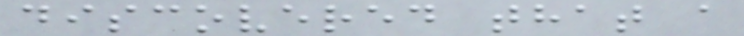discovered that a
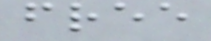free
